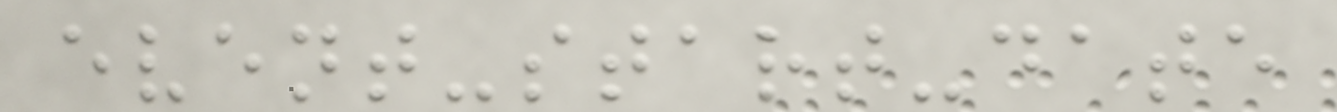event-start-date
